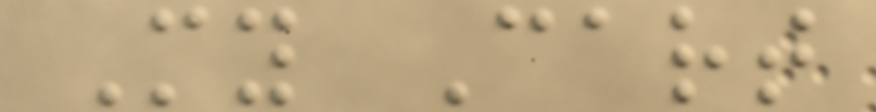My Cart
